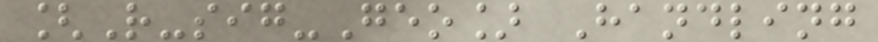[R-sig-Geo] Handling
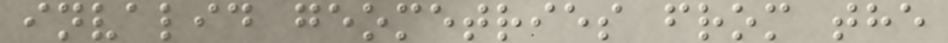invalid geometries from the
